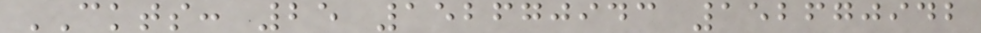CKTS: 25 152670943 152670942
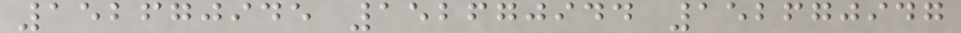152670945 152670944 152670947
